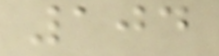104
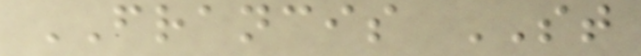FRANCIS ST
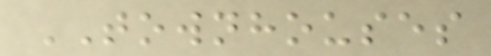TOWNHOUSES
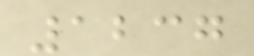1237
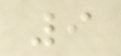9
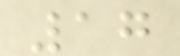17
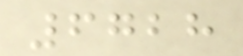6728
